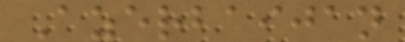Azerbaijan
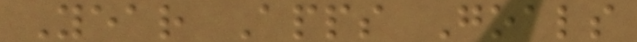Year Apps Goals
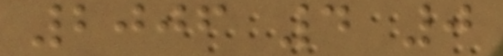2006 4 0
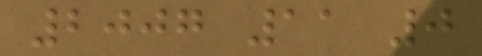2007 11 0
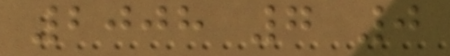2008 7 0
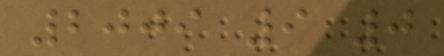2009 9 0
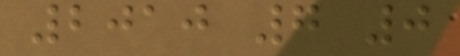2010 7 0
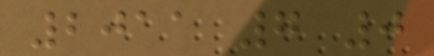2011 7 0
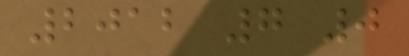2012 7 0
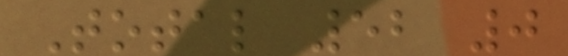Total 52 0
